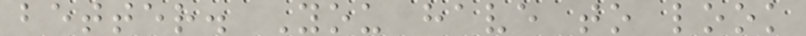better. You have to look
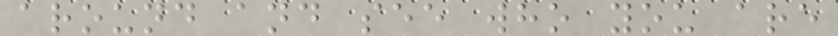around and see who you are
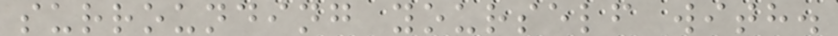surrounding yourself with.
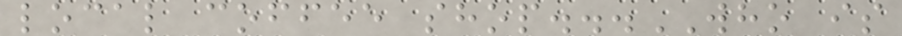local coffee shop...WHO is
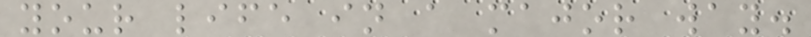your life in a major way.
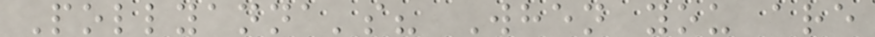Pollyanna's? When you are
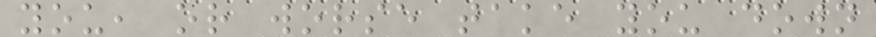you, or worse take you down
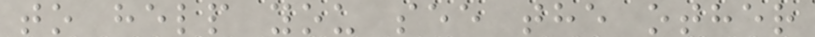to help you see the other
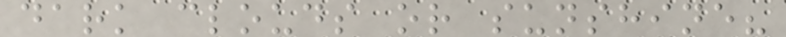dark clouds or sunshine?
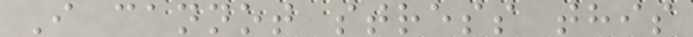I cannot stress this
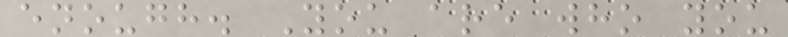enough. You are who you
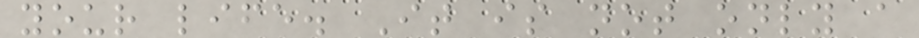your life. It is not only a
